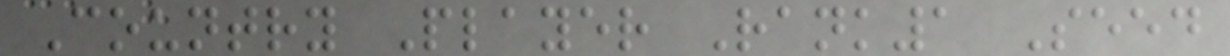Country Player Rank1 Seed
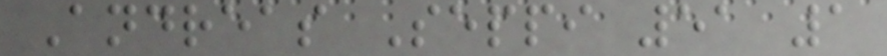Andreas Seppi 51 1
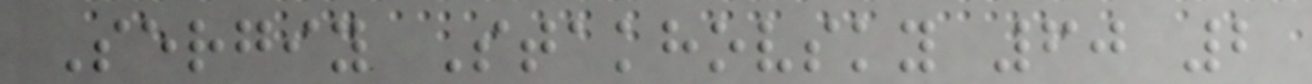Sergiy Stakhovsky 60 2
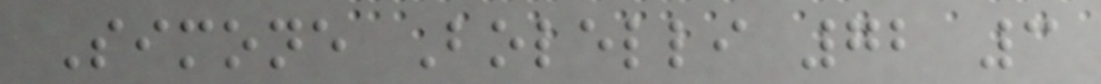Simone Bolelli 72 3
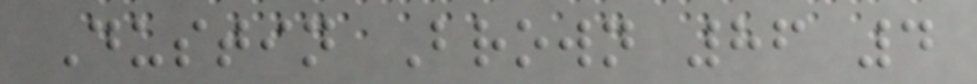Dustin Brown 86 4
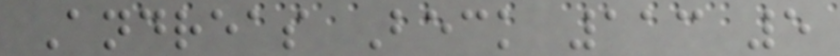Andreas Beck 113 5
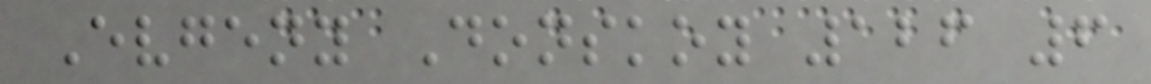Evgeny Donskoy 126 6
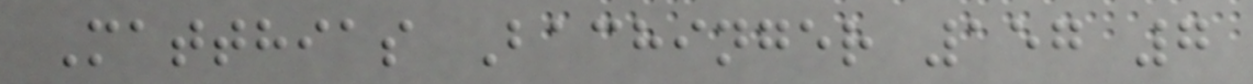Matthias Bachinger 157 7
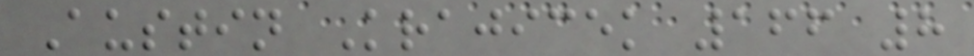Austin Krajicek 166 8
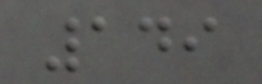149
